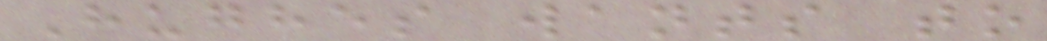Hughes wants to
